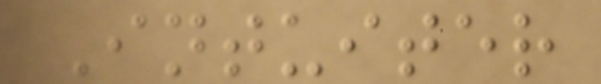Intuiter
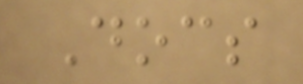Docs
